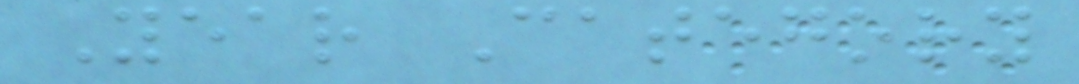Year Category
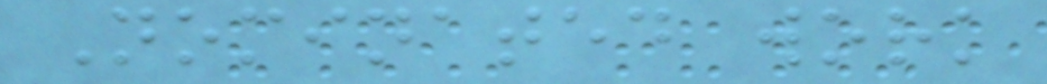Nominated work
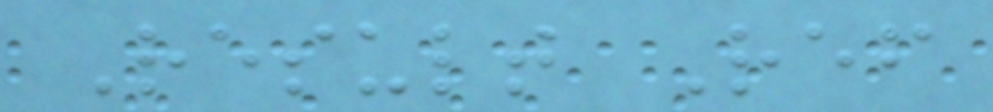Result Ref
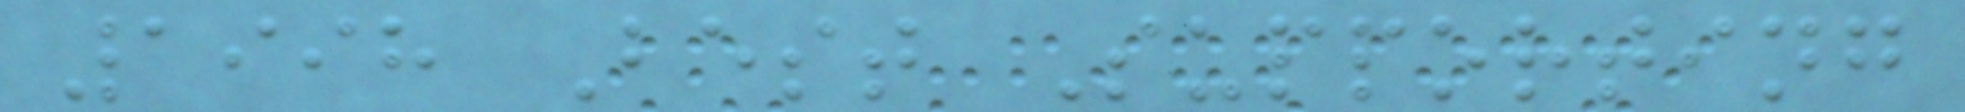1998 Best Supporting
